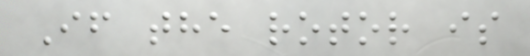If the rotor is
